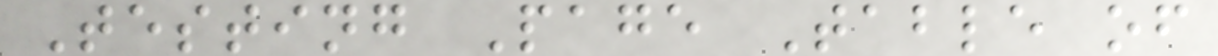Testing Page Table of
